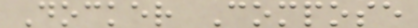Docker Compose
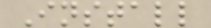Install
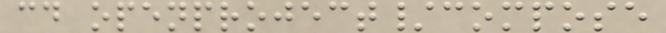cd openproject/compose
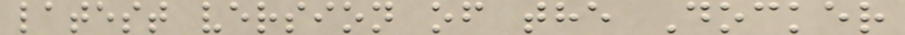latest version of the Docker
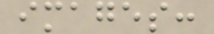images:
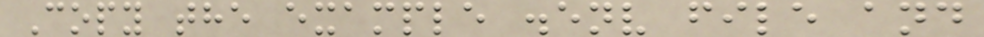Copy the example .env file and
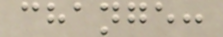change:
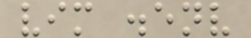vim .env
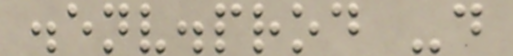.env.prod -d
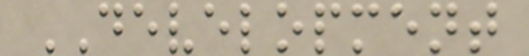DEVELOPMENT
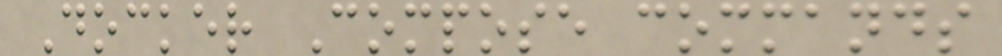Docker Compose commands
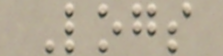Logs
